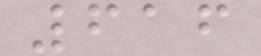616
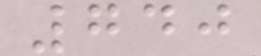740
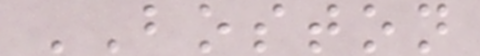BOSTON
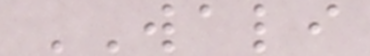WALI
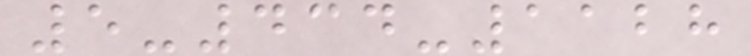5-434-1128
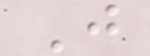J
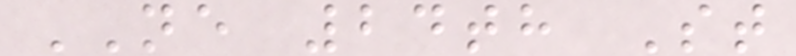NE 24th St
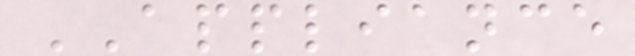APPLIANCE
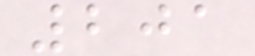201
